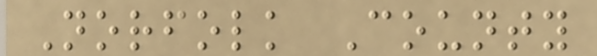Norfolk County
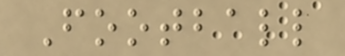Football
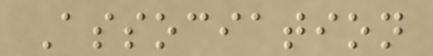Association
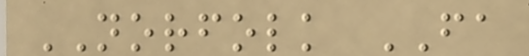NORFOLK FA
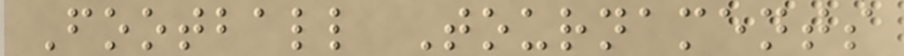Football Tournaments
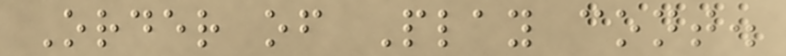Order of Play cont.
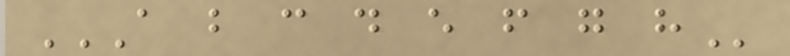A B C D E F G H
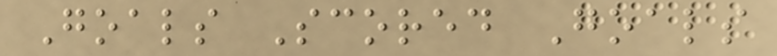Goals Scored Goals
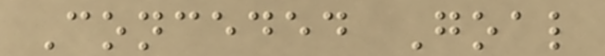Conceded Goal
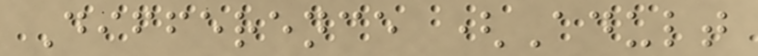Difference (Adult
